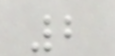2
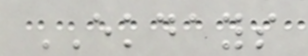EKDAYS
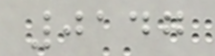0147
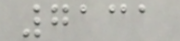7131
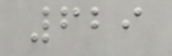629
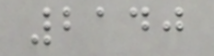2140
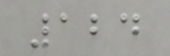124
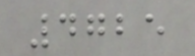4725
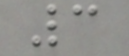3
